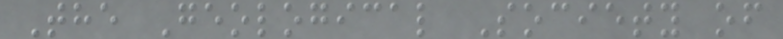The Geological Society of
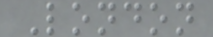London
